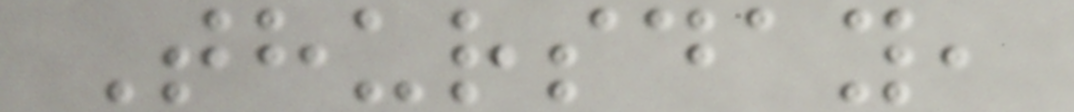Thursday,
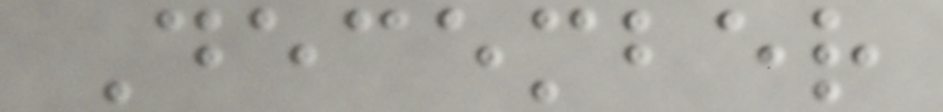December
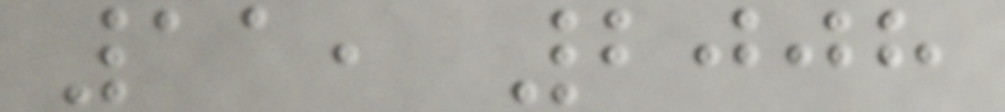11, 2008
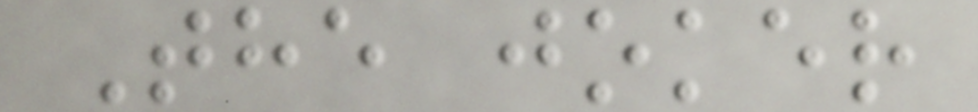The joker
